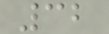32
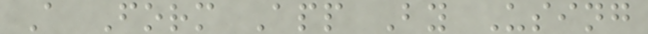A Form App By Using
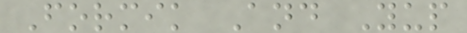Formik And Yup
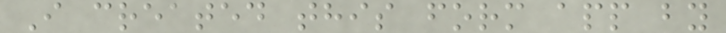I created this form app by
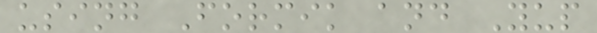using Formik and Yup
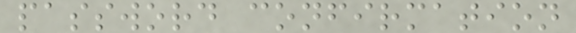password confirmation
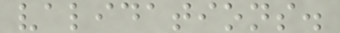validations.
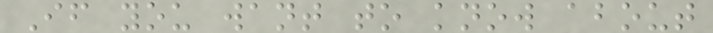If you want to know about
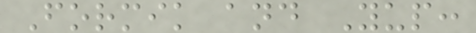Formik and Yup:
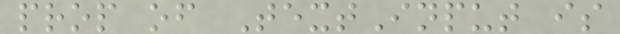prop of TextInput is
